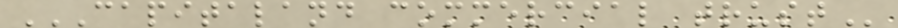CAPITALAND COMMERCIAL TRUST
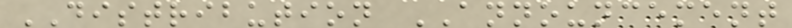DISTRIBUTION ANNOUNCEMENT
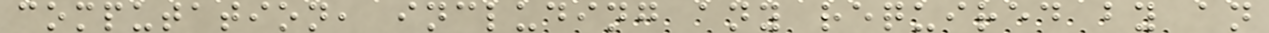computation, including any required by an
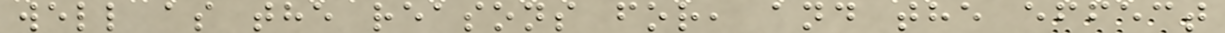well as the reasons for, and the effect
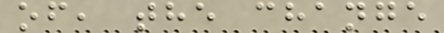of, the change
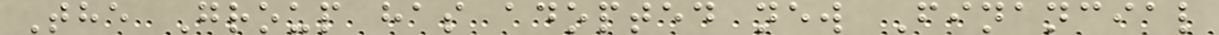The Group has adopted new Financial
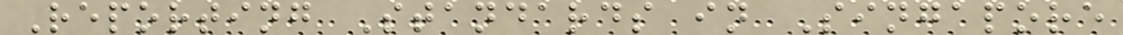Reporting Standards in Singapore
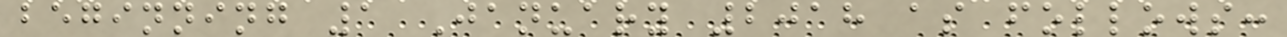beginning 1 January 2018 as follows:
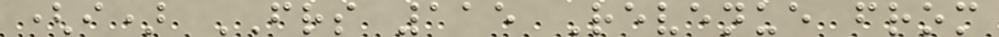(i) FRS 115 Revenue from
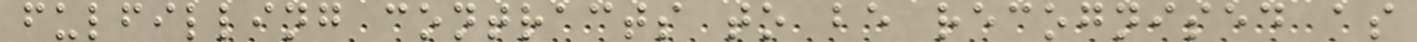fulfilling contracts to be recognised as
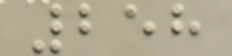258
